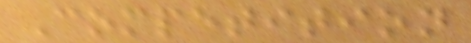Competition
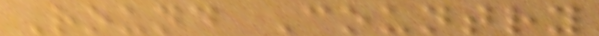Round Country
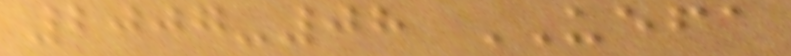2007-08 UEFA
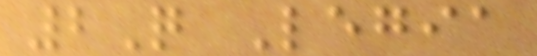2Q Legia
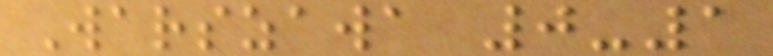Warszawa 0-1
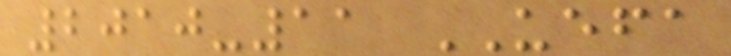2010-11 UEFA
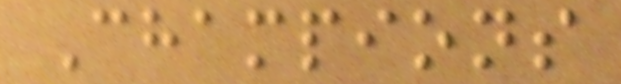Champions
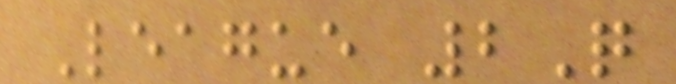League 2Q
